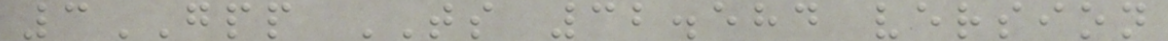3GPP TS 32.584 version
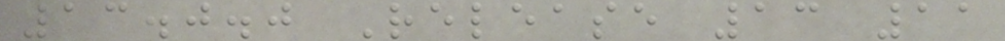13.0.0 Release 13 11
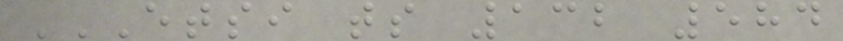ETSI TS 132 584
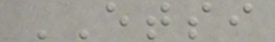ETSI
